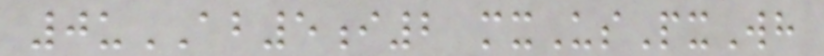0uAB5i2 mxUsPxWh
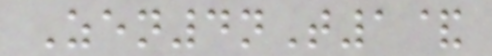Zen4nT1&
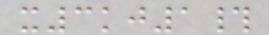x3kj1#
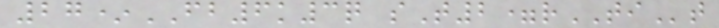27*FB6k3q sT2=rTIt
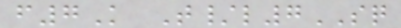f7K T/l7SQ
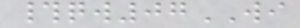#qw07WI
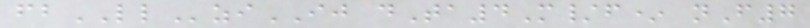fbLLziIJ dTa4M/f* nF7
